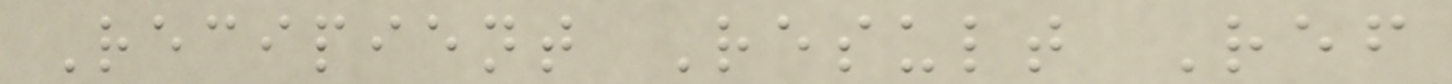Recipient Result Ref
